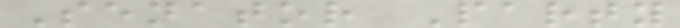Senator Party
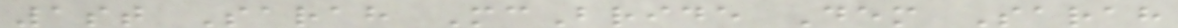1st Sarah McBride Dem Sarah
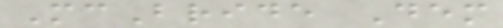McBride Dem
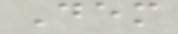Dem
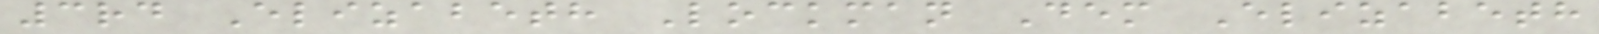3rd Elizabeth Lockman Dem Elizabeth
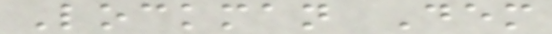Lockman Dem
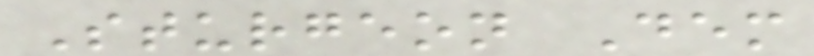Sturgeon Dem
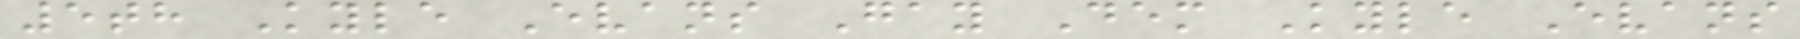5th Kyle Evans Gay Dem Kyle Evans
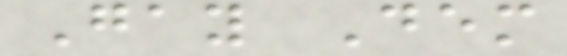Gay Dem
